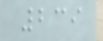239
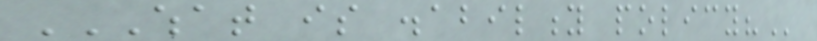WHAT IS DISABILITY POLICY?
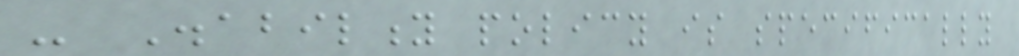- Disability policy is specifically
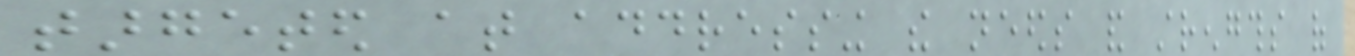targeted at addressing the needs and strengths of
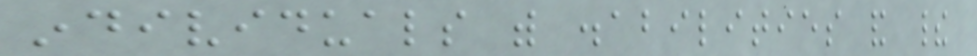individuals with disabilities and their
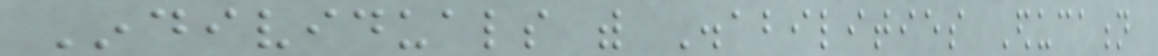Individuals with Disabilities Education
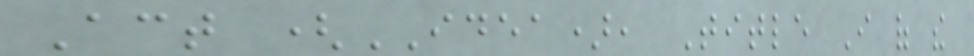Act (IDEA), Title I of the
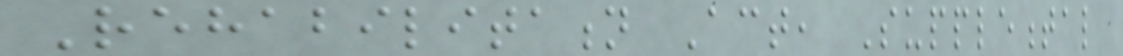Rehabilitation Act, Supplemental
